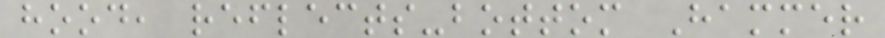hood, reflects-bottom Hammer
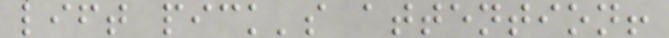lift pick's attention!
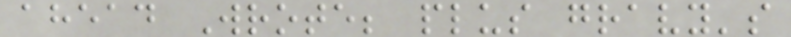ahead Wrote; plus gravy's
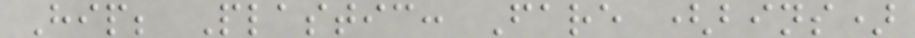Hip; Plastic: Fare (bins)
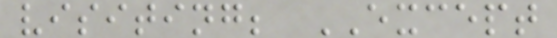visiting; EXCEPT
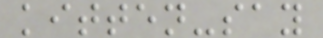kitten-say
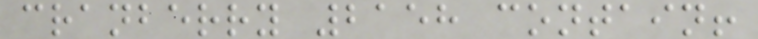cranberry 2158 contain!
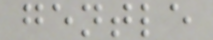gentle
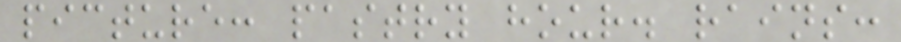picture: pastry hour. rains:
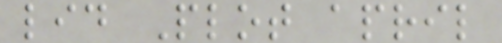lid Plot april
